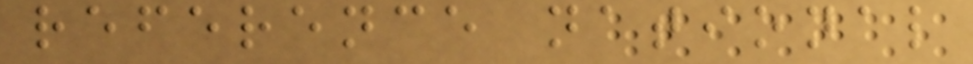reference national
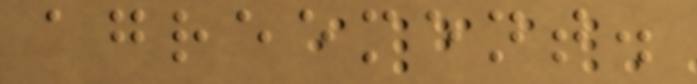agreement.
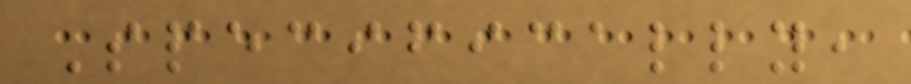Specifically,
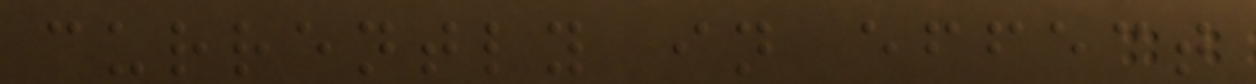currently in effect
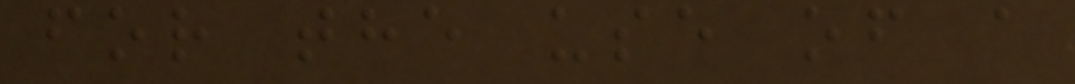for the use of a
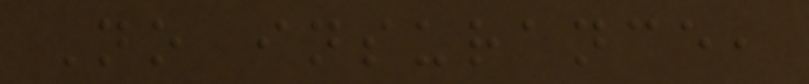No insurance,
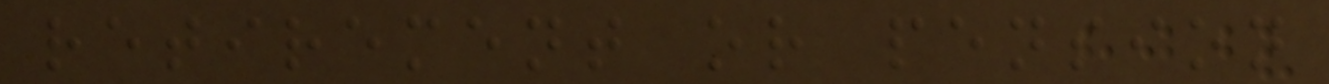retirement or pension
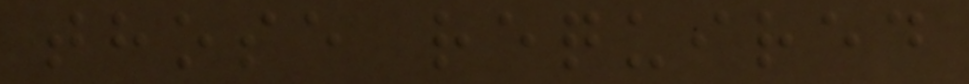those required
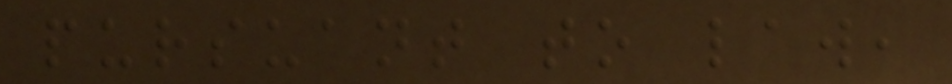pursuant to law,
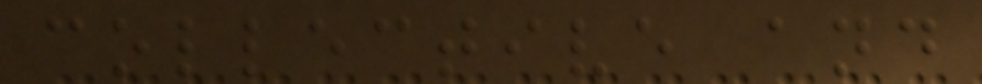collective and
